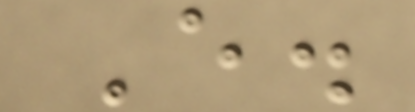E.
